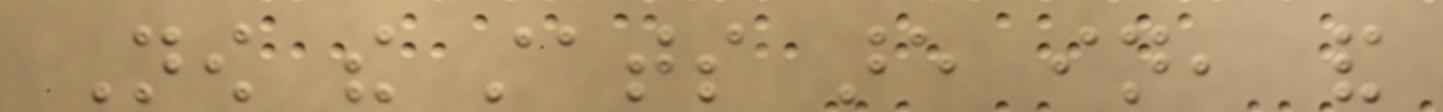Now the stats are in, and
